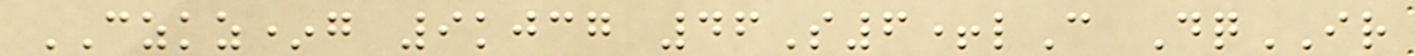CZKZ*g 9kjcg 46S6+lC DqIR
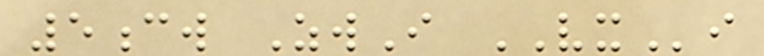5cw ZwI VXi
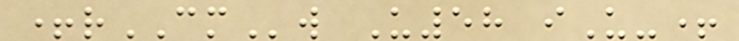+rCMw U58 iU-+
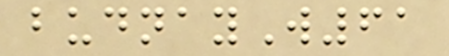budnayW61
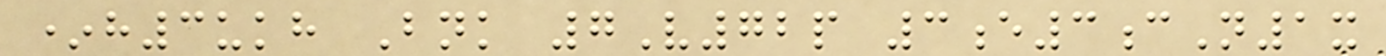*h3ukh Bnk 7V72p 3e3cN1x
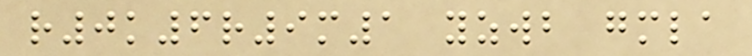r0k6r9m1 yzwb gmla
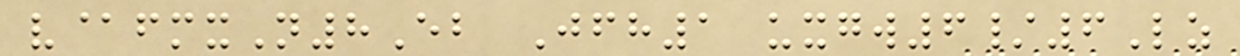v@fmxN8Eb Jfh1 uxgw6/6Lz
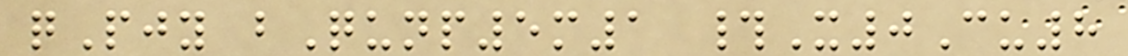qPjy bQunp5m1 #X0Cu8
